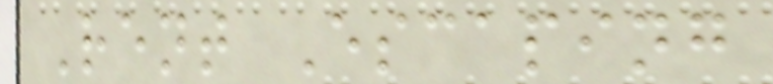Rent Escaping
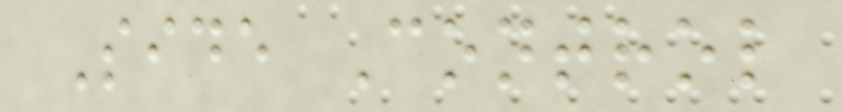Side Control
